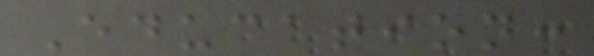Education:
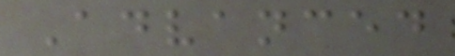Advanced
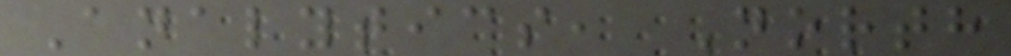Analytics, North
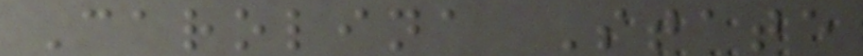Carolina State
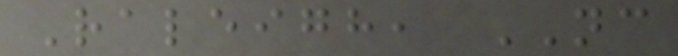Raleigh, NC
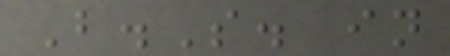B.S. in
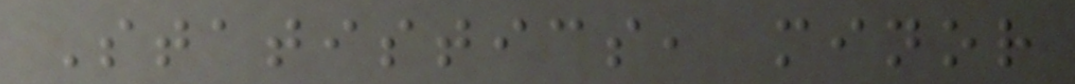Statistics, minor
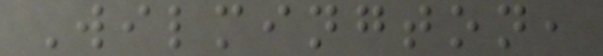Wilmington,
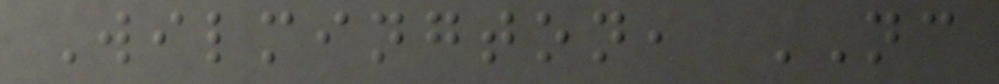Wilmington, NC
